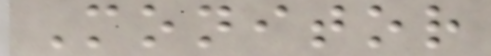Monitor
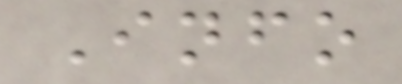Info
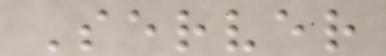Server
